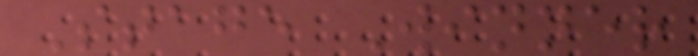Stage Winner
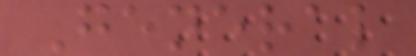General
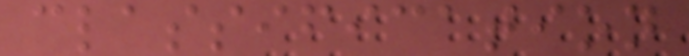classification
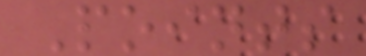Points
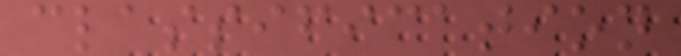classification
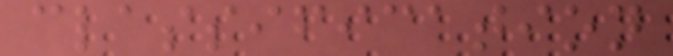classification
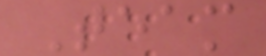Team
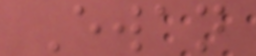Ewan
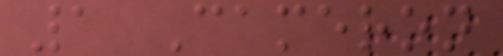1 Cameron
